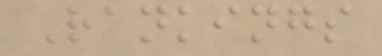Rankings
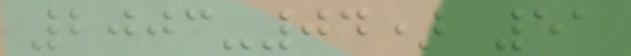2003-04) 51
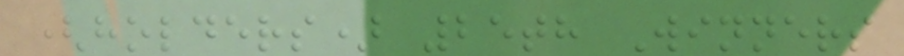(holders) 25th Winners
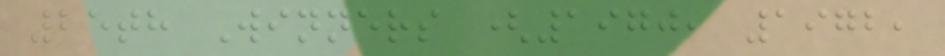25th Winners (1970, 1972,
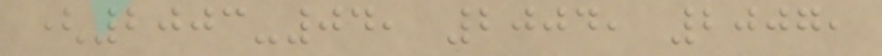(2003-04, 2004, 2007,
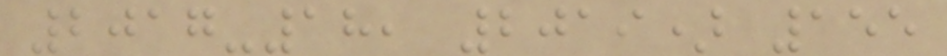2017-18, 2019) 155
